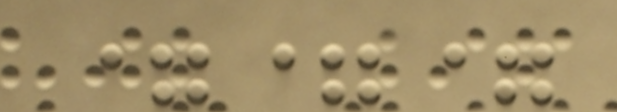===
